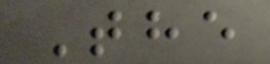The
